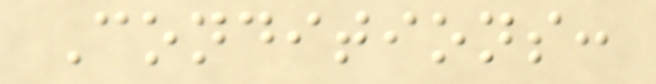Conditions:
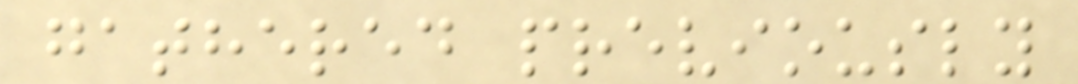gathered previously
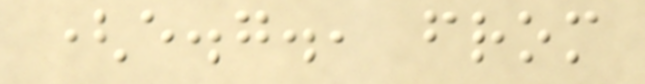(e.g., from
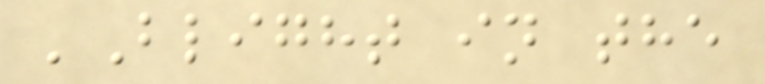'Blight in the
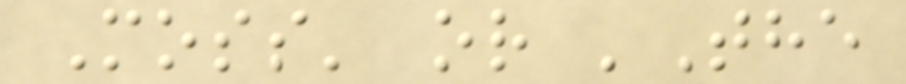Moss' or 'The
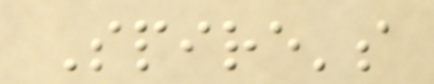Spire's
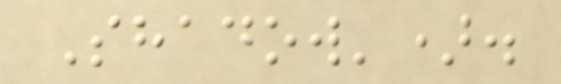Shadow').
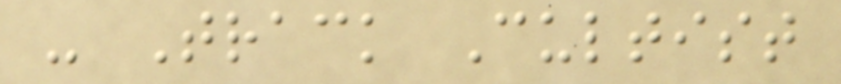- Track Cultist
